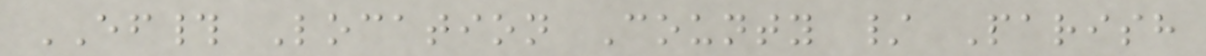EF# Location County / Parish
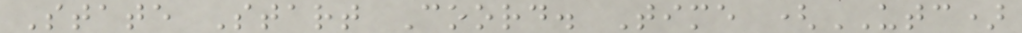State Start Coord. Time (UTC)
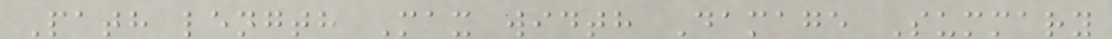Path length Max width Damage Summary
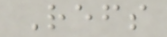Refs
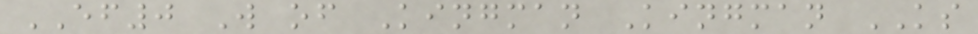EF0 W of Kingman Kingman KS
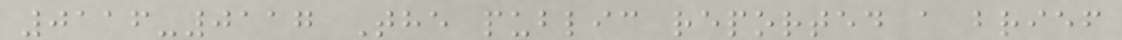0116-0117 The public reported a brief
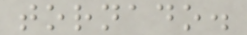tornado.
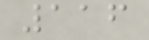116
